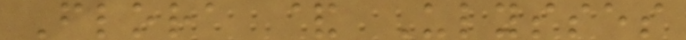Flora & Ulysses
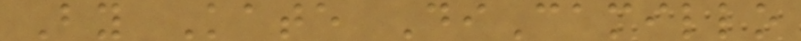By Kate DiCamillo
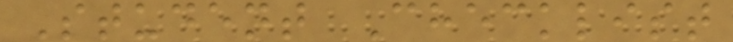Student Checklist
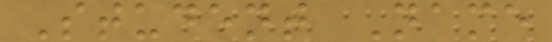Student Name
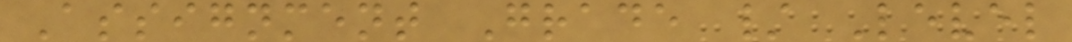Assignment Grade / Level
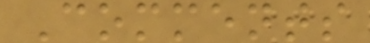Comments
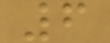6
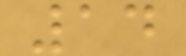14
